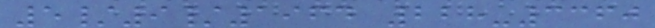5/9/1964 228-3360
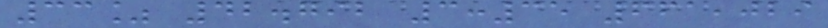33% 42.792 3:35 661,029
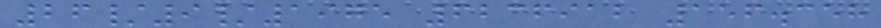26/9/1975 6236912 156.358
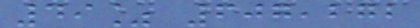49% 607,272
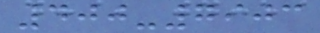400-7903
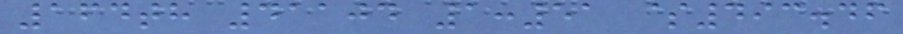164th 41104 1:51 $493.46
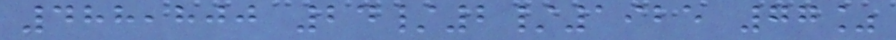488,800 24/2/1925 77%
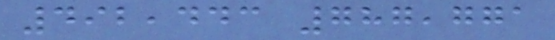492,443 787,771
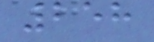258
